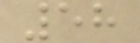58
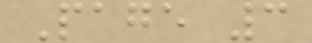Page 3
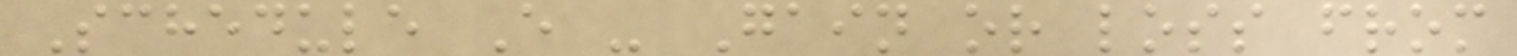Schedule E - Gain or loss from
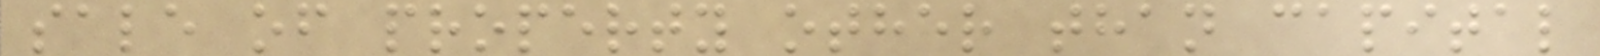sale of property other than capital
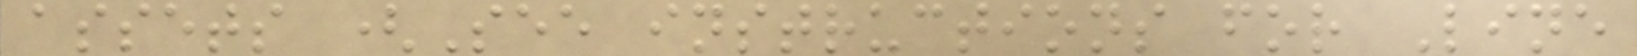assets (See instructions for Line
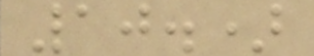10.)
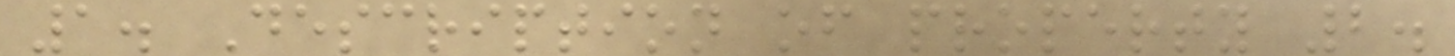1. Description of property 2.
